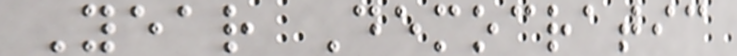Year Democratic
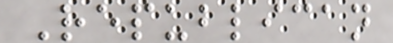Republican
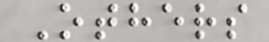Others
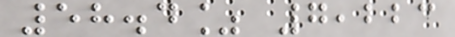58.4% 7,223
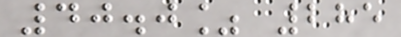40.0% 285
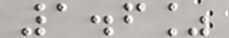1.6%
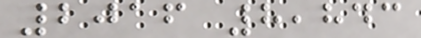2016 8,843
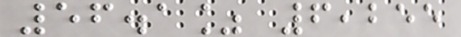56.1% 6,255
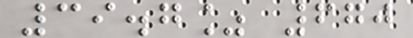39.7% 670
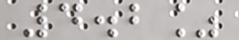4.2%
